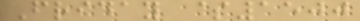Friday $1500
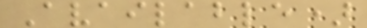Available)
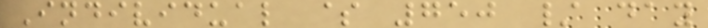Individual $ 750 / day
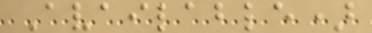Available)
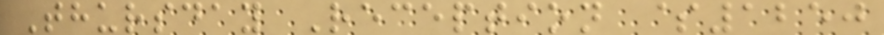Thursday Reception $1250
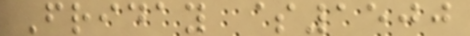Friday $1500
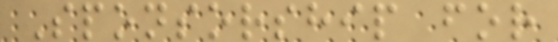Sponsorship for
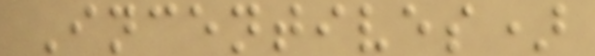Incentives)
